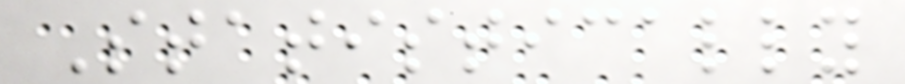Statistically
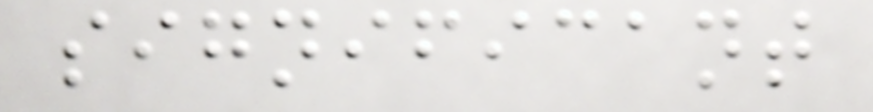significant
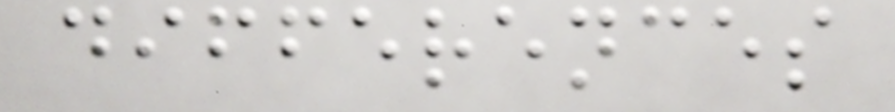differences
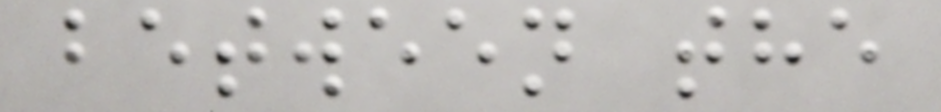between the
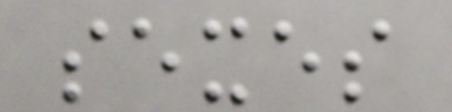sexes
